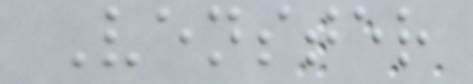Venster
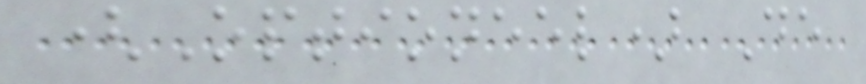(Optioneel) De
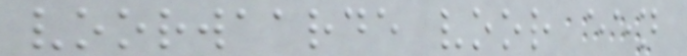voorwaarde voor een
